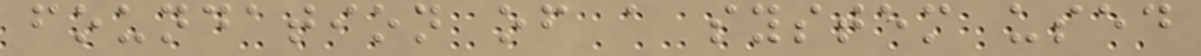foundation of a system used
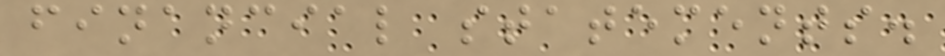financial statements.
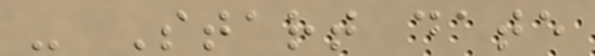- Start date
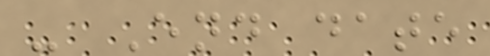- End date
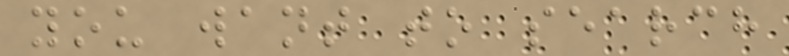you want to search
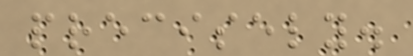precisely.
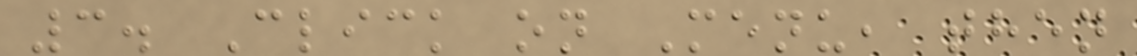3. Click on Menu, then
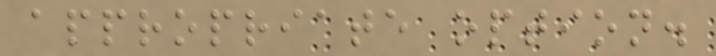appropriate option.
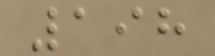198
